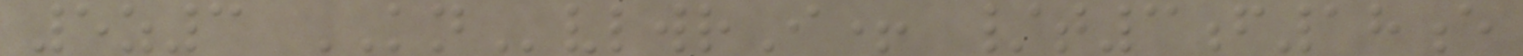5z3 KNvlwrI+ /t3f18e
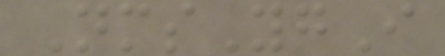NmsYgI
